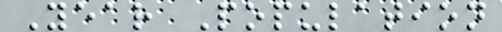Year Population
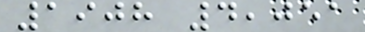1908 4,051
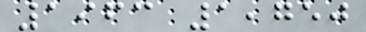1963 1,750
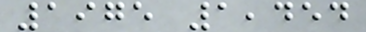1975 1,454
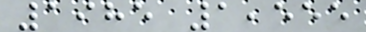1985 1,555
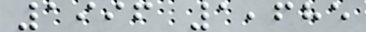1996 1,685
